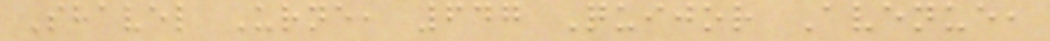Shavel Urne, 647 Quijor Avenue,
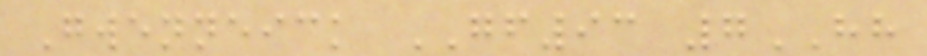Gwenneick GF93 7HH
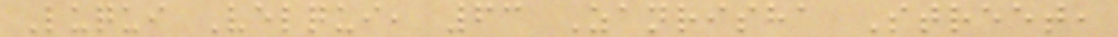Luqui Velqui, 63 Zanrisha Street,
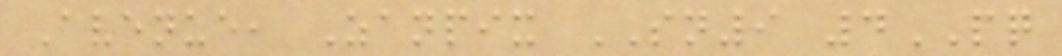Avenue, Zanpix SN9 4PQ
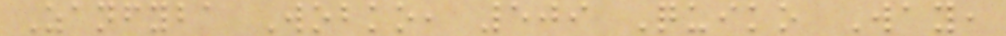Zanfyba Wobko, 509 Quiko Way,
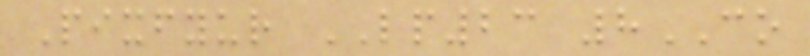Pixfyur LP23 8CO
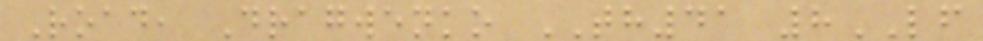Road, Dragwenko TH41 8LF
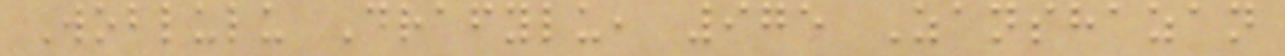Woblulu Drafylu, 975 Zanshazan
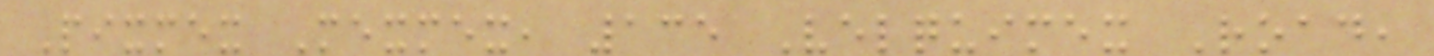Pixmex Mexmex, 135 Velquimex Road,
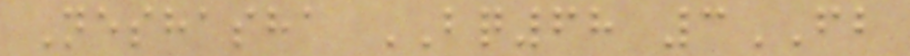Neshasha BQ68 3FB
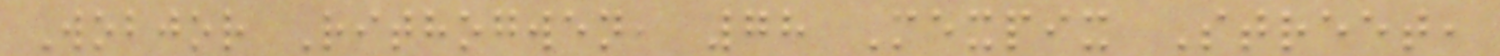Wobjor Rithogwen, 78 Mexpix Street,
